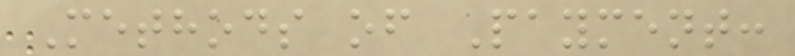Methods of Payment:
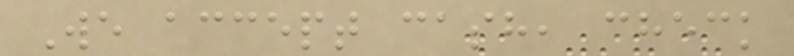We accept cash, check
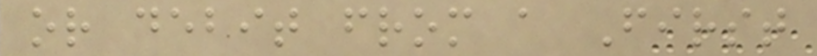or debit from a First
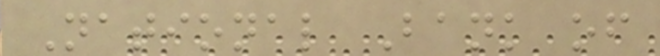National Bank of
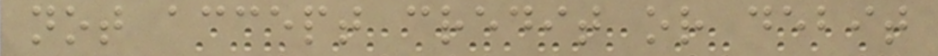not accept credit or debit
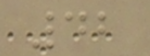42
